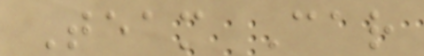Team Car
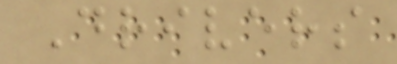Drivers
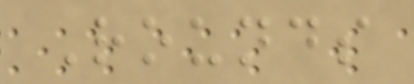Rounds
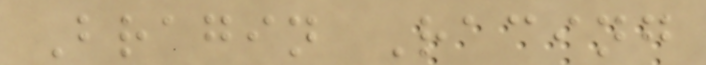Bragin Racing
